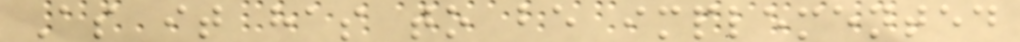As it has to be implemented
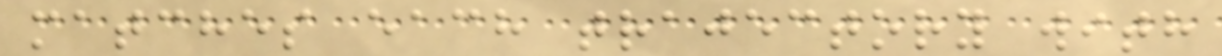matches each trajectory with
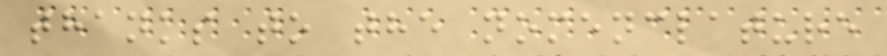thanks to the nomenclature
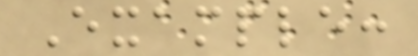Example:
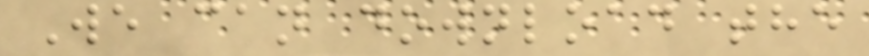We can download the
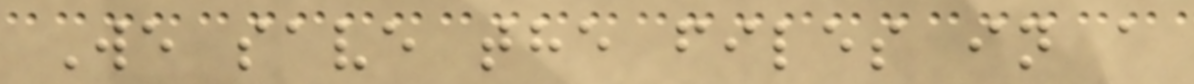We save the files in a
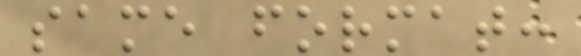same format:
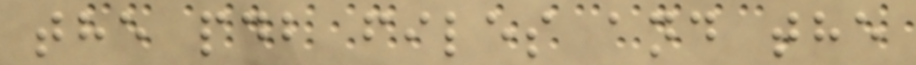the pdb files and the
